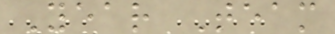Year Team
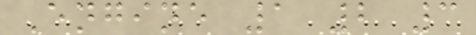Engine 1 2 3
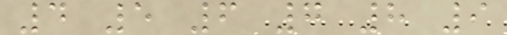4 5 6 7 8 9
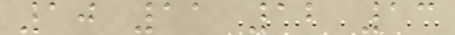10 11 12 13
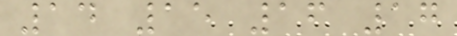14 15 16 17
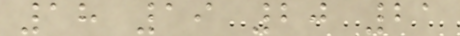18 19 20 21
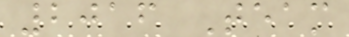2016 Team
